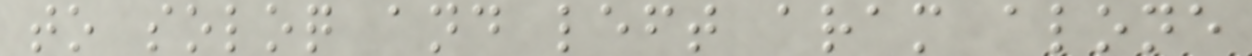to soloq and left aram alone
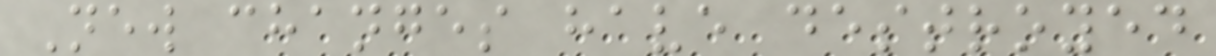New changes have destroyed
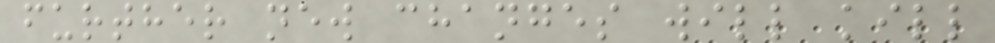further new changes will kill
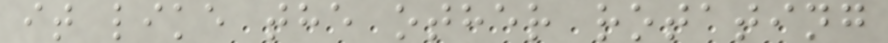it like the other rotating
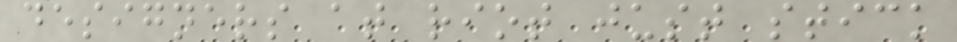designers at riot just stick
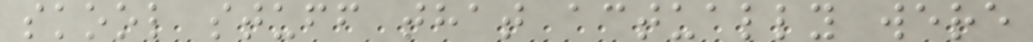skool stuff that actually were
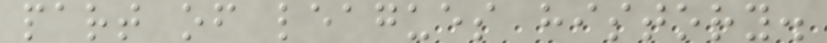part of leagues history.
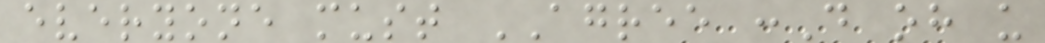everyone must AGREE :D oh u
